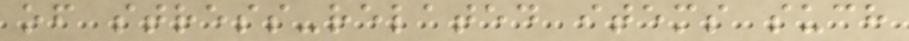of stress-related items such
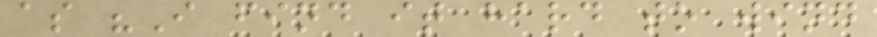as "I find it hard to wind
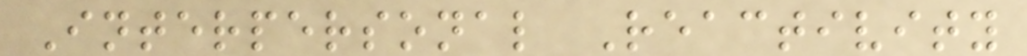Interpersonal Reactivity
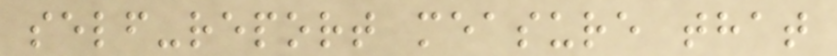self-report measure that
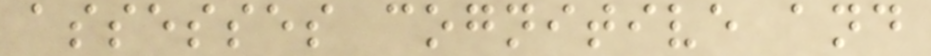assesses cognitive and
